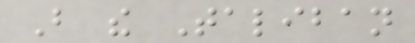But the Taliban
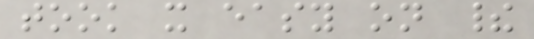took it easy on their
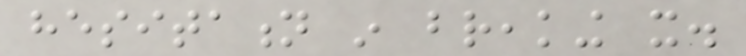hesitation in breaking it.
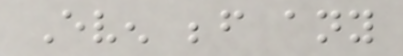Even before any
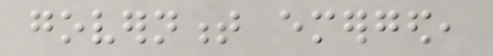government emerged,
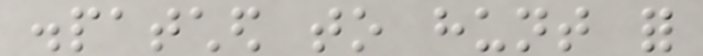dispatched to hunt for
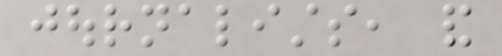journalists, and
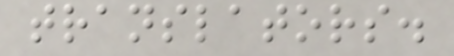translators.
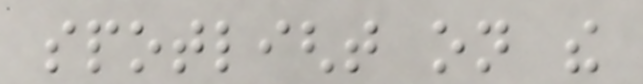spotlight on the
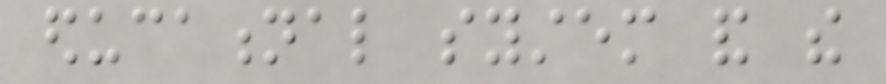educational system and the
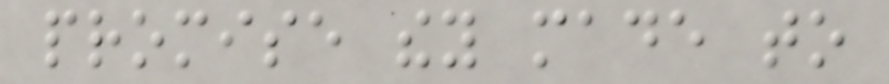promise they made to
